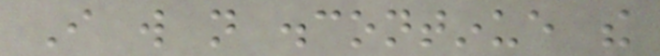I will not discontinue the
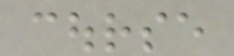course
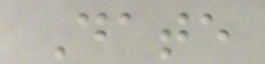Date
